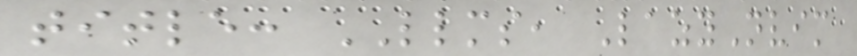title: LLMS, LazyNvim
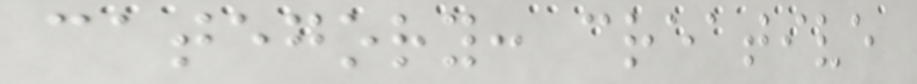category: creative
